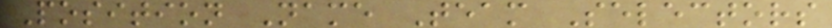Position Name Team Selectors
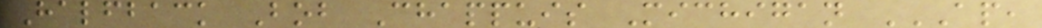Halfback Bob Chappuis Michigan AP,
